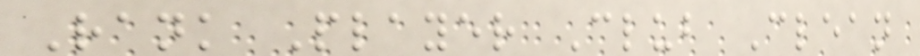Rank Player Club Clean
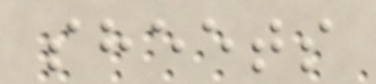sheets
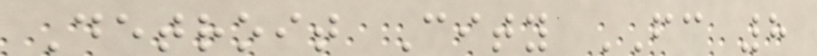Detroit City FC 8
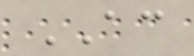AC
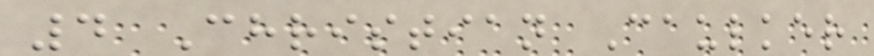4 Christian Caulker
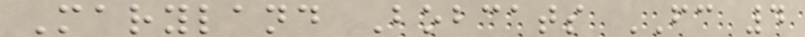Maryland Bobcats FC 4
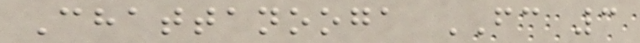Chattanooga FC 3
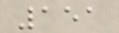151
